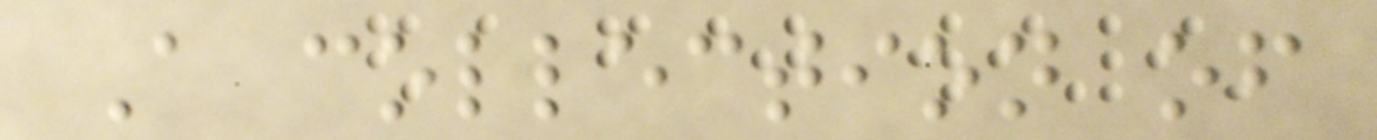A collection of
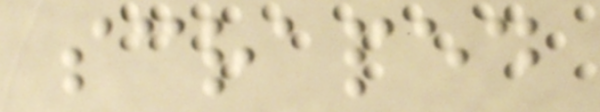scraped
